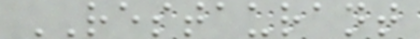RESTAURANT
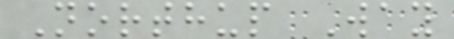Northup Way
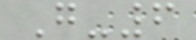G-6
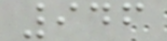946
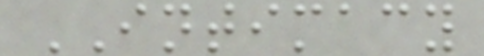INTIMACY
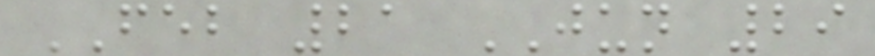FEB 21 JUN 29
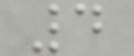4
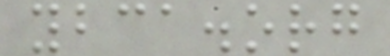ybca.org
